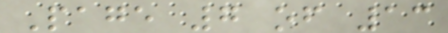Page 7 of 13
